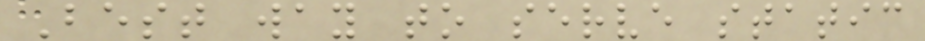Best way to serve static
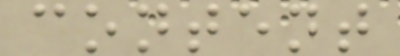content
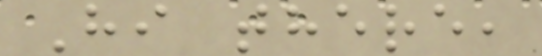Hi there,
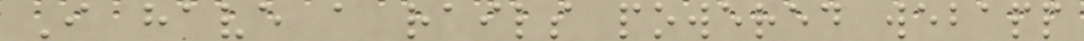I have a rails powered webapp
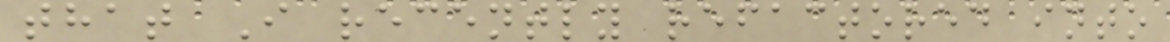that I recently refactored into
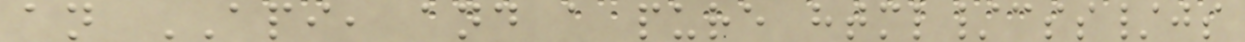an API, and a pure html/css/js
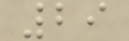29
